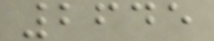2645
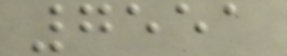7551
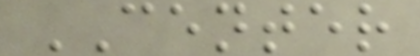CENTER
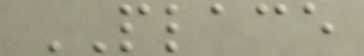PLACE
